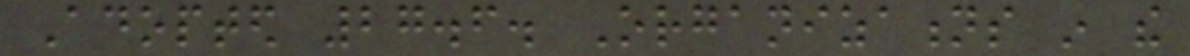Adopted 27.6. Organizations in the
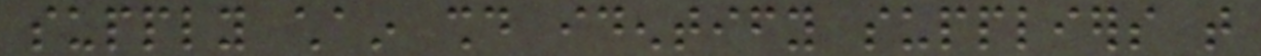supply chain should identify suppliers that
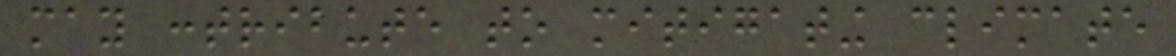may contribute to mitigating climate
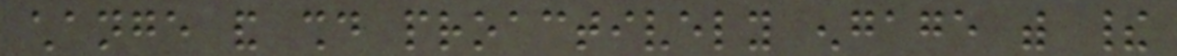change and should proactively engage with their
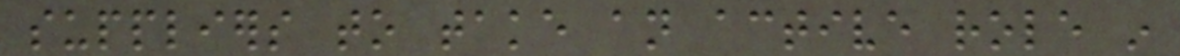suppliers to take an active role in
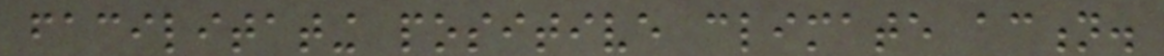facilitating positive climate action.
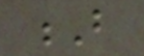B
